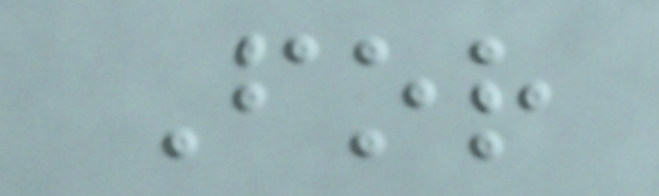For
